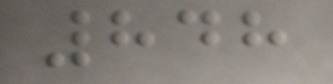848
